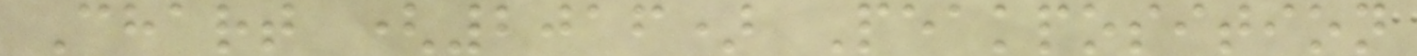Chart (2016) Peakposition
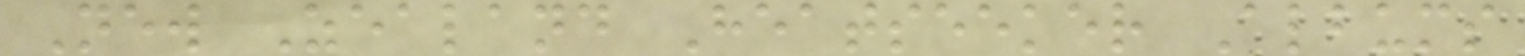New Zealand Heatseeker Albums
